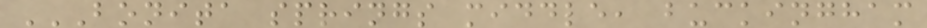BONITA SPRINGS MIDDLE, BUCKINGHAM
